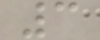3
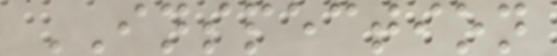INSPECTION
